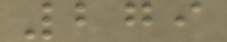279
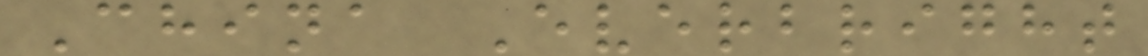China Everbright
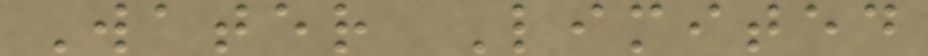Water Limited
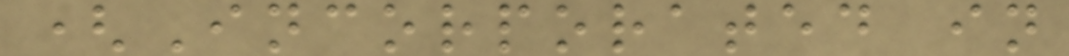(Incorporated in
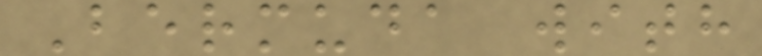Bermuda with
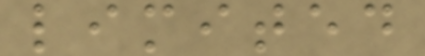limited
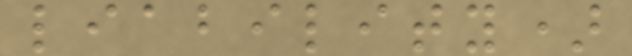liability)
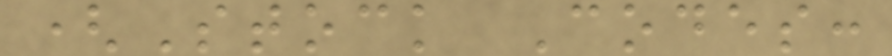(Stock Codes:
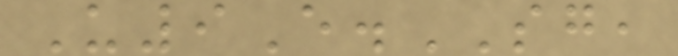U9E.SG,
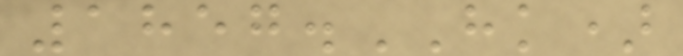1857.HK)
